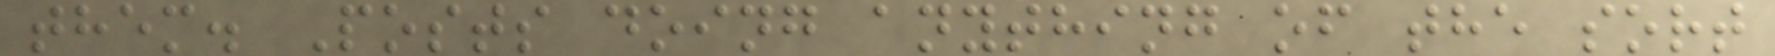them. Posts doing anything of the sort
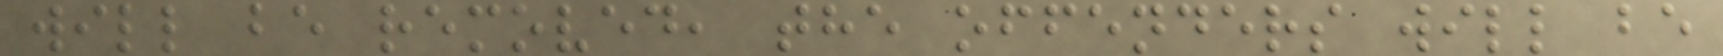will be removed, the offenders will be
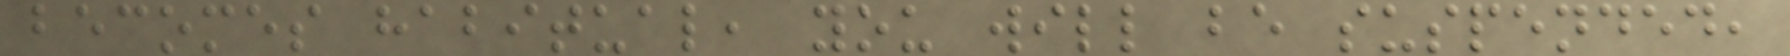becomes habitual, you will be suspended,
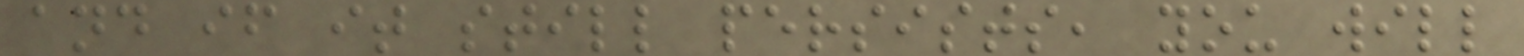and if it still persists, you will
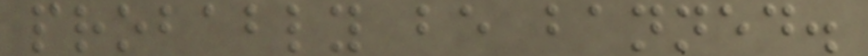probably be banned.
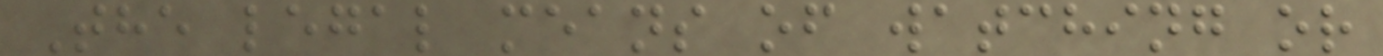The legal means of watching or
